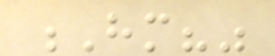Hm?"
